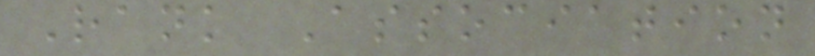Rank Association
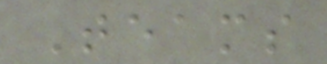Teams
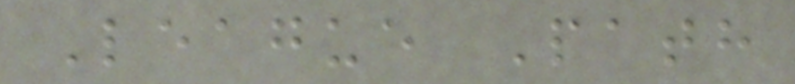League Path
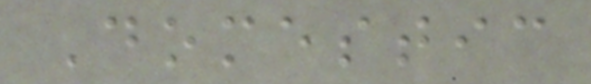Domestic
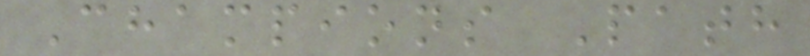Champions Path
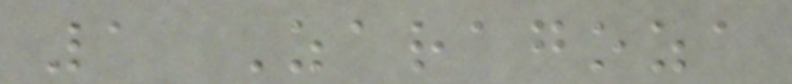1 Zaragoza
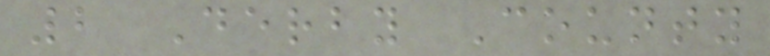2 Derby County
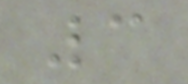3
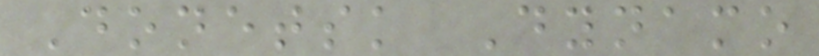Donetsk Dynamo
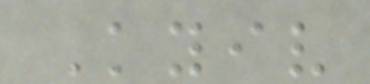Kyiv
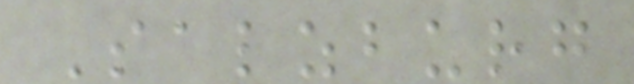Salzburg
